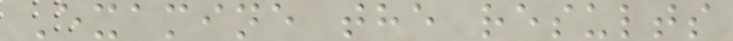Examine the results
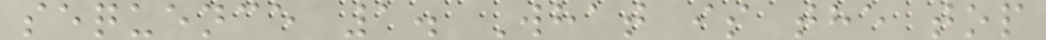sequence 1. What is the top
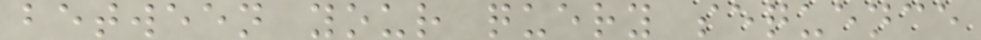between your query sequence
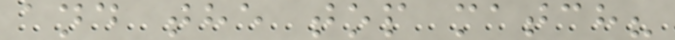and the top match?
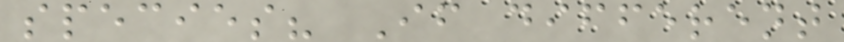species? If different
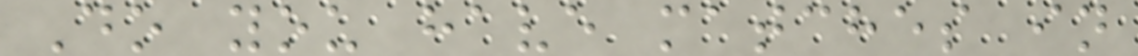Do you have matches in
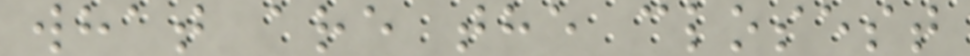what are the closest
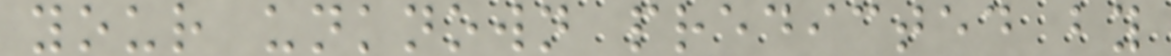your unknown predicted by
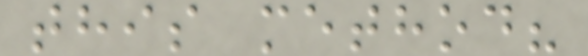this method?
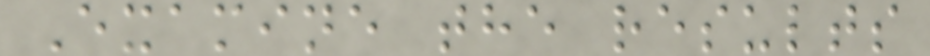Examine the results
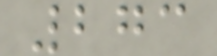273
